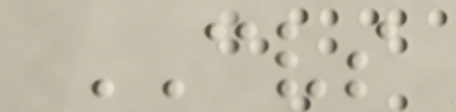CVS
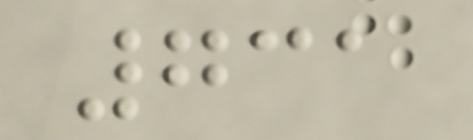731
